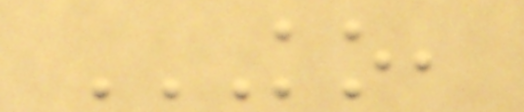KO,
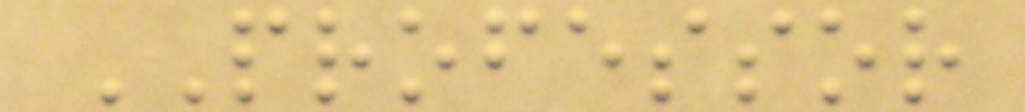PROFESSOR
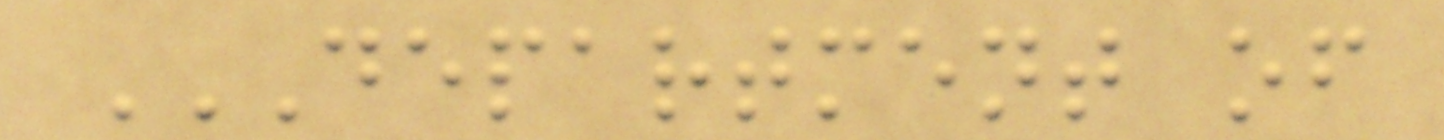DEPARTMENT OF
